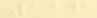116
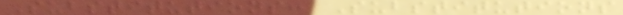Substitutions: Substitutions
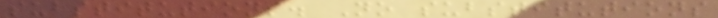substitutions. No substitutions
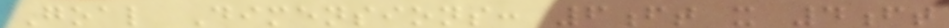Goal Dimensions: 6ft x 4ft
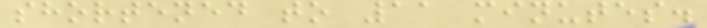shortened to 11 minutes.
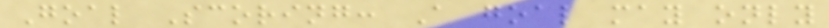Goal Scoring: A goal may only
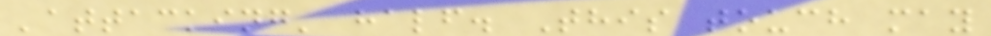'attacking' half. This touch may
